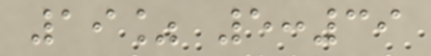19% 5:39
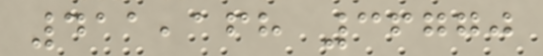411,168 36770
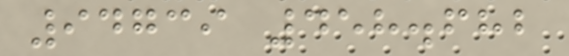94739 458.682
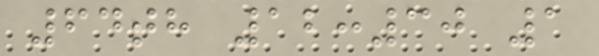64th 12:30 1
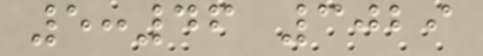5:46 3029
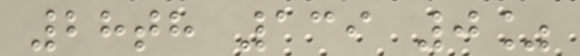28th 139 0%
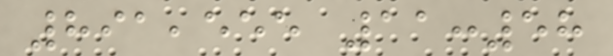891,555 11:58
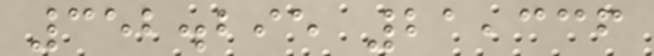352.295 21,336
